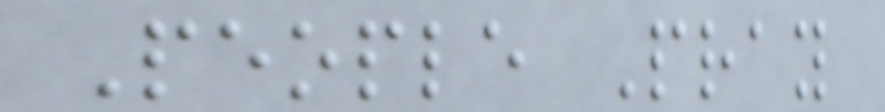People Pray
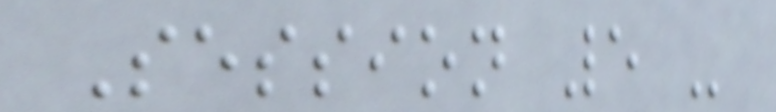Session 5 -
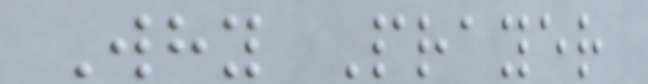Why Prayer
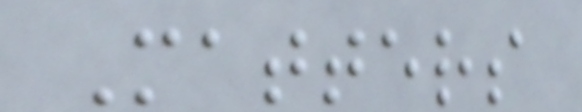Matters
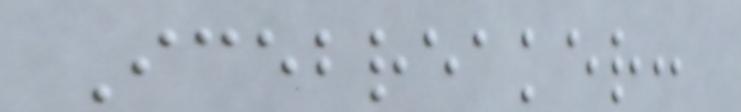Icebreaker:
